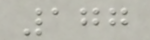177
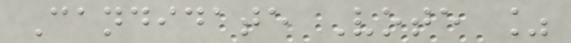Candidate Vote %
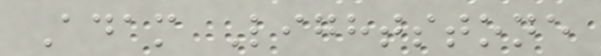Adam Lightstone
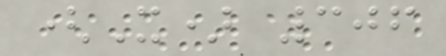(X) 306
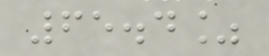65.4%
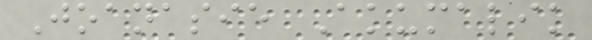Joanasie Akumalik
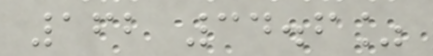162 34.6%
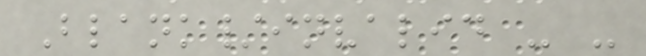Blank/invalid - -
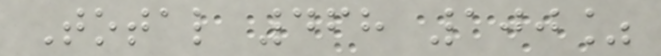Total 468 100%
